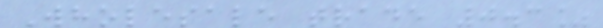Wholesale trade 0.3%
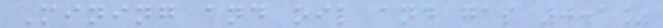Mining and oil and gas 0.1%
